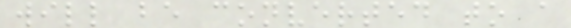will be converted to a
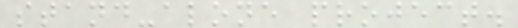stand-alone project.
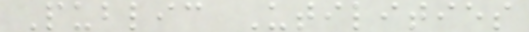Public Utilities
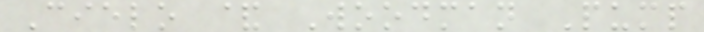Cielo & Woodman Pump
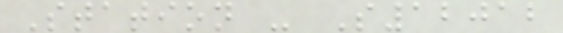Station - S12012
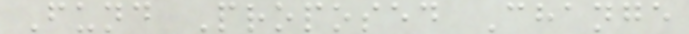Fund Proposed Change
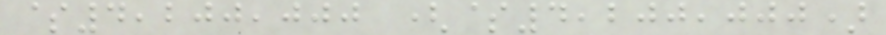$4,200,000 ($4,200,000)
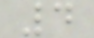4
